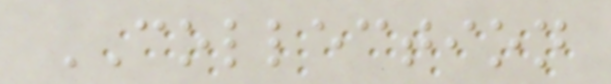COLLECTION
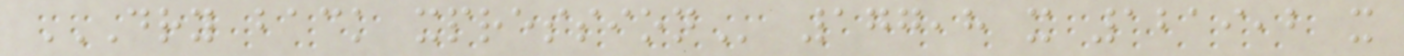DRY BACK XPRESSION 177,8 x 1219,2 x
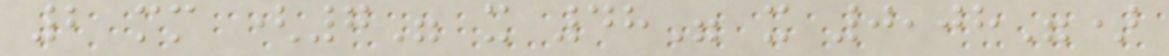2 mm (7" x 48" x 0,08")
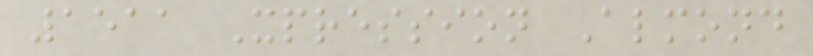1511 Xpression Almond
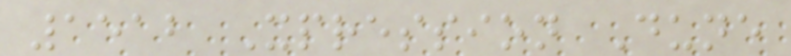1512 Xpression Dune
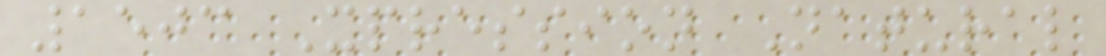1503 Xpression Natural
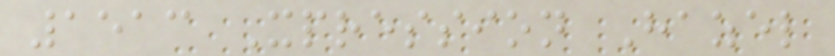1513 Xpression Hazel
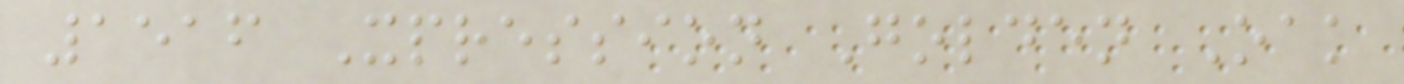1516 Xpression Golden Oak
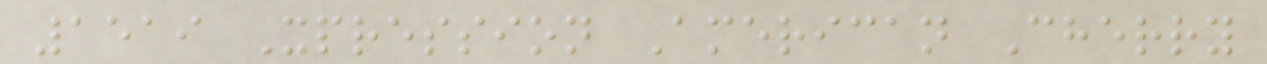1519 Xpression American Cherry
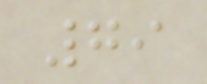79
